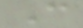C
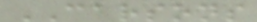CARSONS
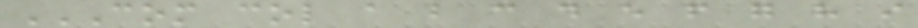COM COL A B C D E F G H I
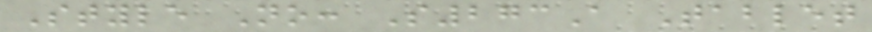Style No: S273A Tablet
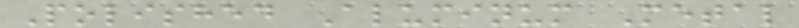Polished Aluminum Metal
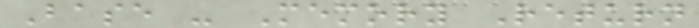Base - Memory Return
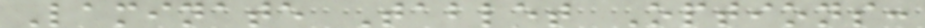Laminate Tablet Options:
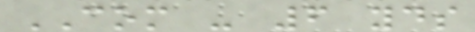COM - 6 yds
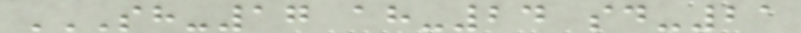SH-17 AH-24 SD-21
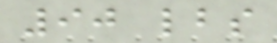90 lbs
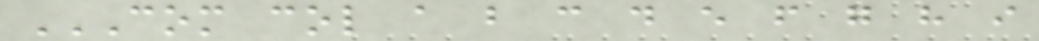COM COL A B C D E F G H I
